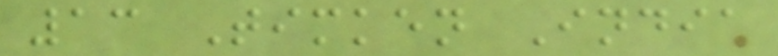13 Timken India
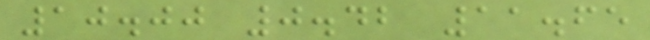10.00 0.42 11.65
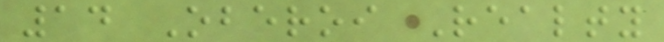14 Oberoi Realty
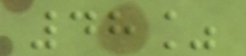48%
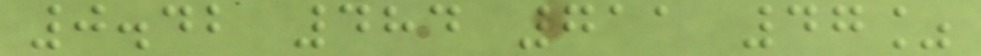0.42 484 711 47%
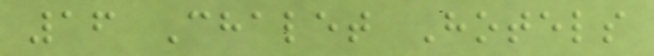16 Chalet Hotels
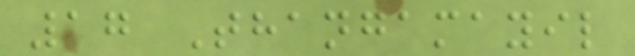17 Thangamayil
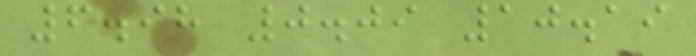6.98 0.09 10.19
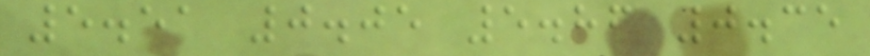5.51 0.05 5.86 0.35
